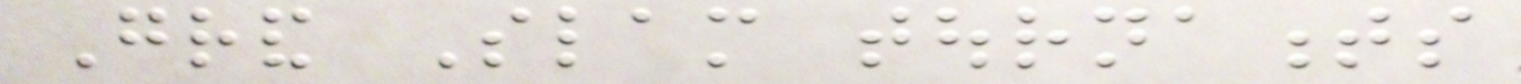Grand Slam tournaments
